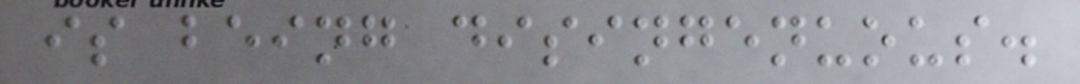is being disingenuous.
